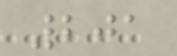201
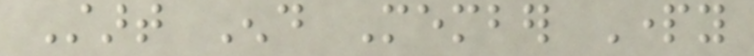Start End Member Party
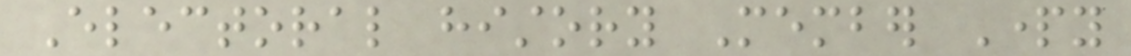Electoral history Member Party
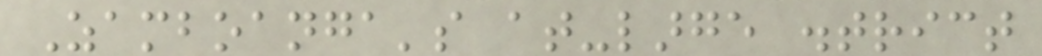Zamboanga's at-large district
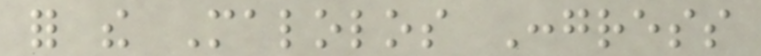for the Malolos Congress
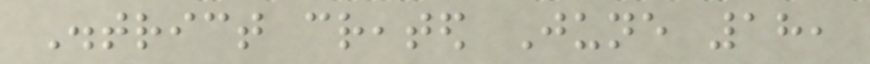District created June 18,
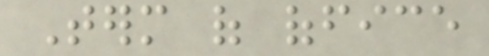Term of office
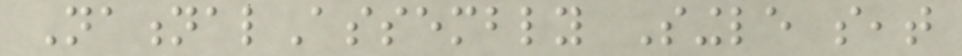NationalAssembly Single seat
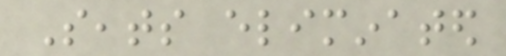Seats eliminated
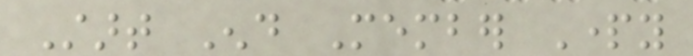Start End Member Party
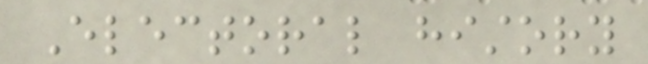Electoral history
